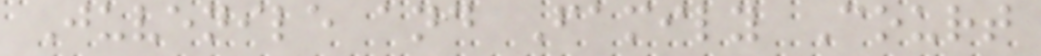Juvenile and Family Court
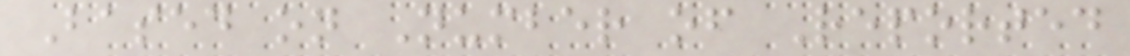Based on Number of Reported
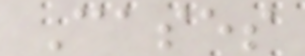Cases
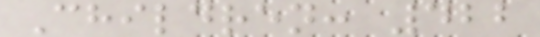Children: 422
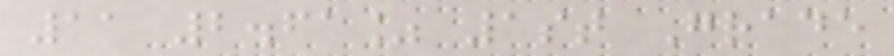11 2.61% 1st Grade
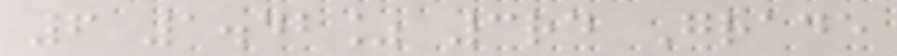6 1.42% 3rd Grade
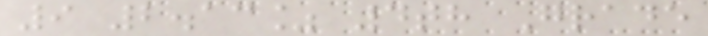9 2.13% 4th Grade
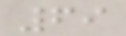69
